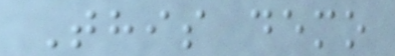This demo
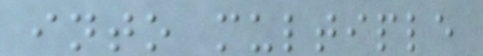into multiple
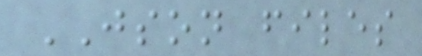JSON files
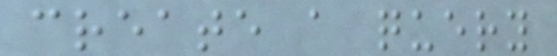create a query
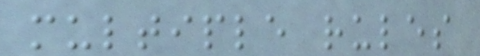multiple rules
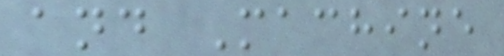and Machine
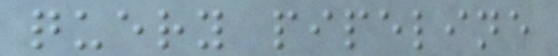query pipeline
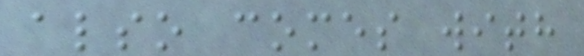also comes with
